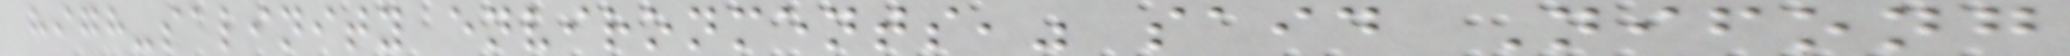high-salinity environments," said Nifong
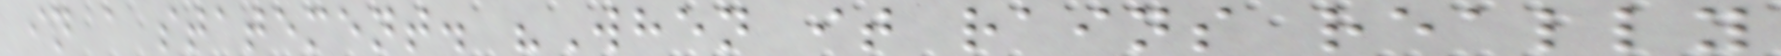in a statement. "When it rains really
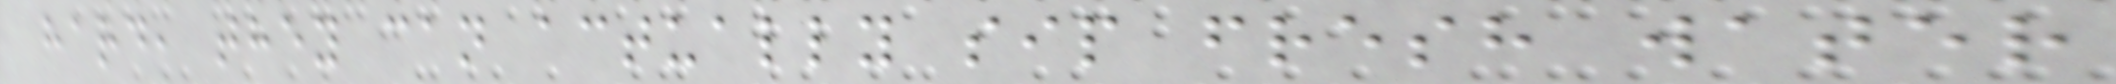hard, they can actually sip fresh water
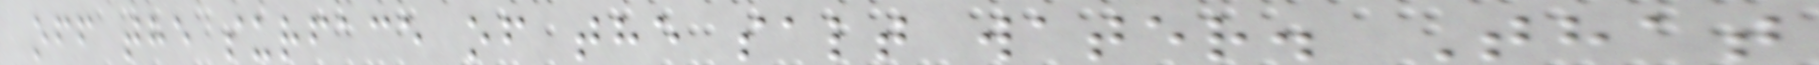off the surface of the salt water. That
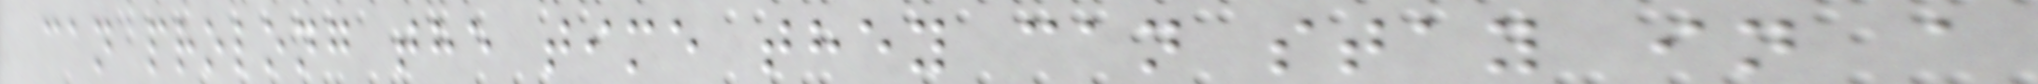can prolong the time they can stay in a
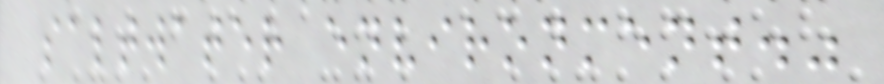saltwater environment."
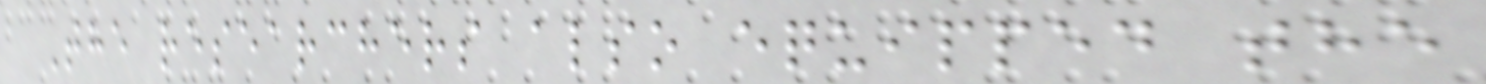The researchers also equipped the
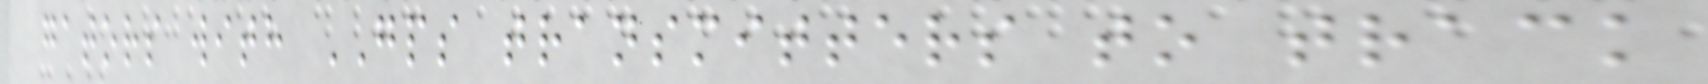gators with GPS transmitters to track
